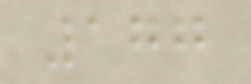177
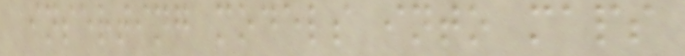inserting models into maps
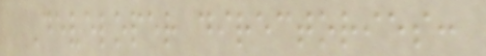Developer directories:
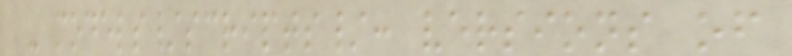- models/scripts/: versions of
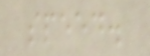speed.
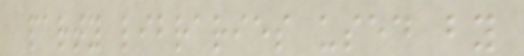party libraries used by
